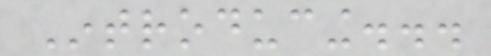Introducing...
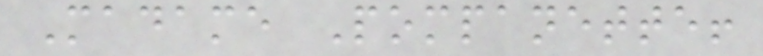Madame Pompanette!
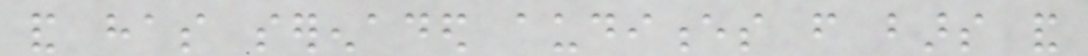and has serenaded audiences from bars and
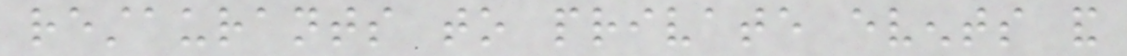restaurants to private events and
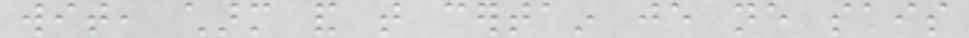wit, charm and that certain je ne sais
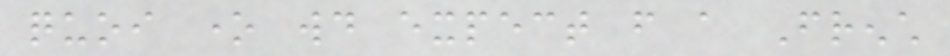quoi one would expect from a French
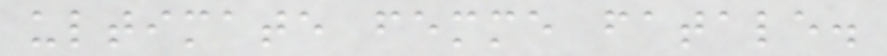ultimate femme fatale.
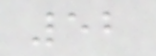52
